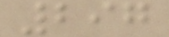297
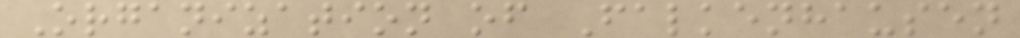Organization of Falkenhausen
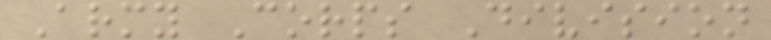Army Corps Division
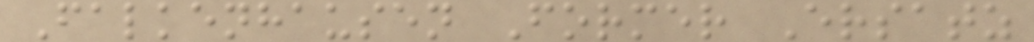Falkenhausen Former Ersatz
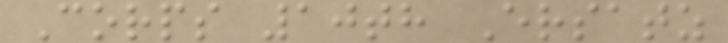Corps 10th Ersatz
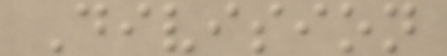Division
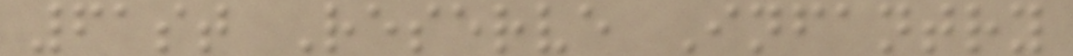61st Reserve Infantry
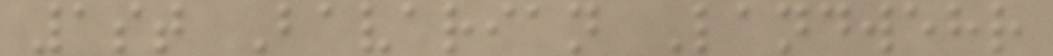1st Bavarian Landwehr
